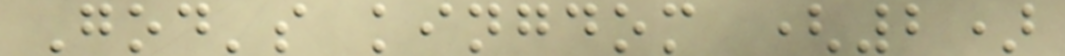God's kingdom (2)
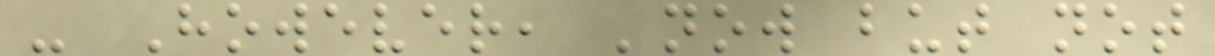- However, 'now but not
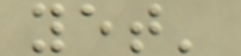yet'
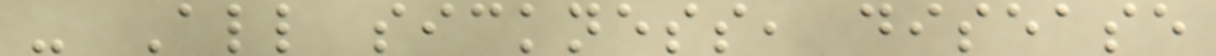- All sickness, disease
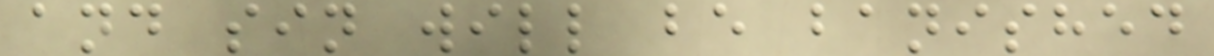and sin will be banished
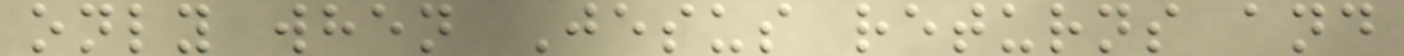only when Jesus returns and
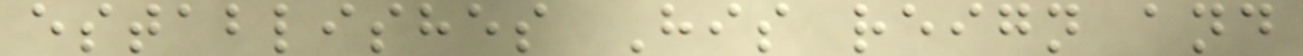establishes His reign and
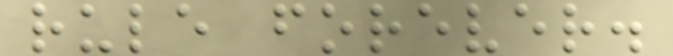rule forever.
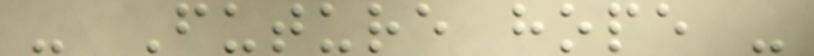- Future hope -
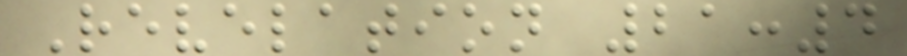Revelation 21:4
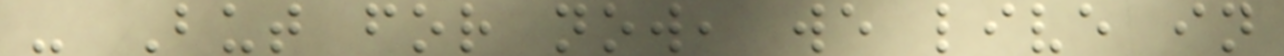- But for now, we live in
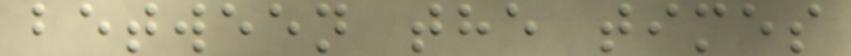between the times
